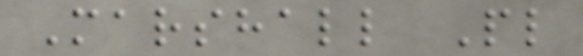Marshall Pl
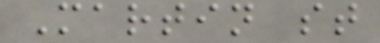Martin st
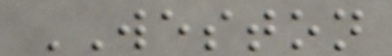WESTON
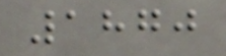1870
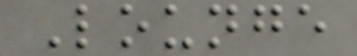Lounge
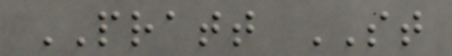PRATT ST
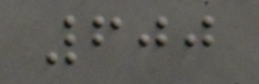600
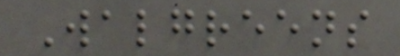Walgreens
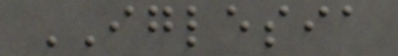IGLESIA
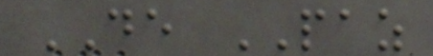DE PAZ
